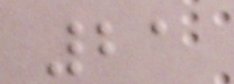21
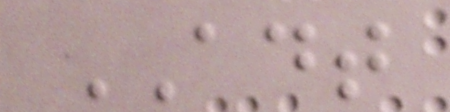ADT
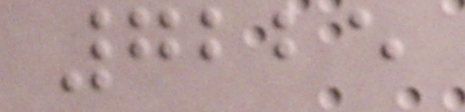7225
